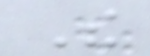The
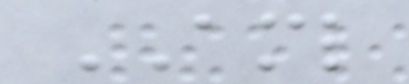AML
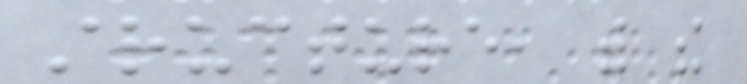structure, with the
